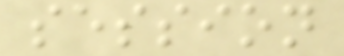session
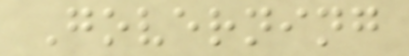Governing
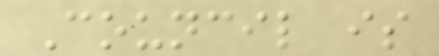Council is
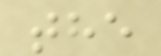the
